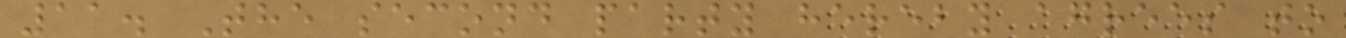11. The second party hereby agrees to
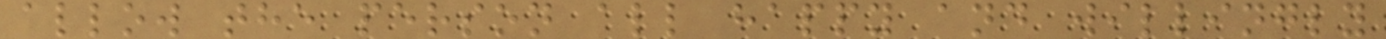allow the person all happy and willingly
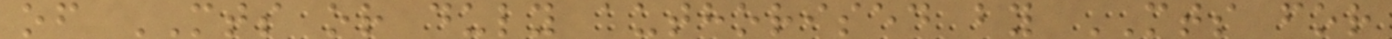of MTS or duly authorised by MTS for
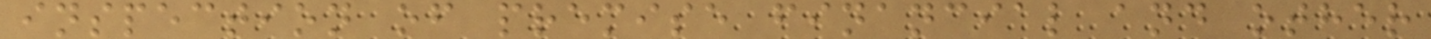inspection of premise financial and other
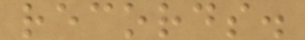records.
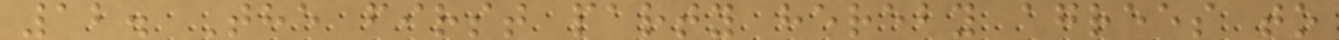12. The first party hereby agrees to
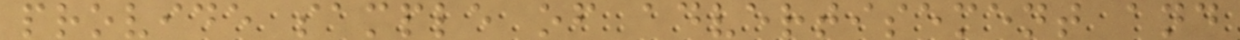provide sample of advertisement and
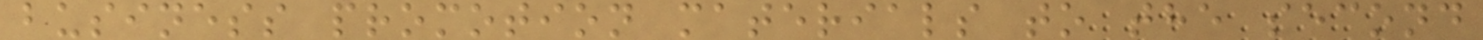business promotion materials to the second
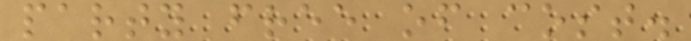party free of cost.
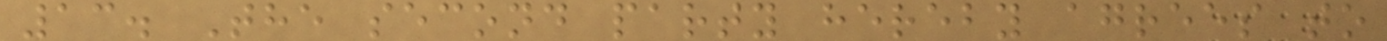13. The second party hereby agrees to
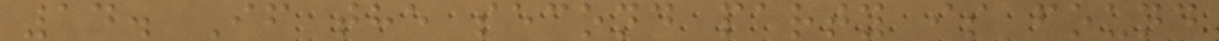14. If the second party is found
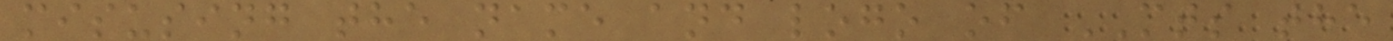misusing the name and logo of MTS the
